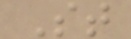St
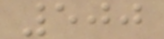500
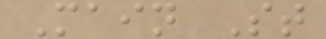Main St
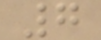7
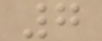7
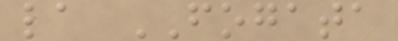la FOGATA
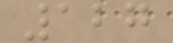127
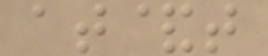at&t
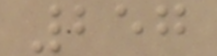257
